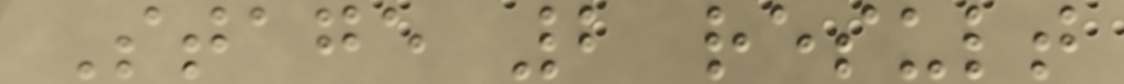Stage 2 result
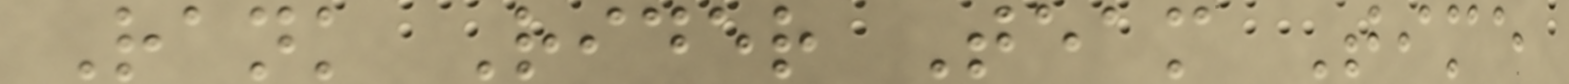Rank Rider Team Time
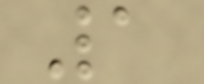1
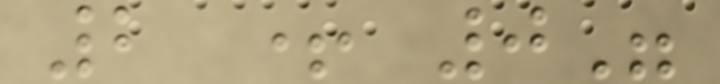2 + 0"
